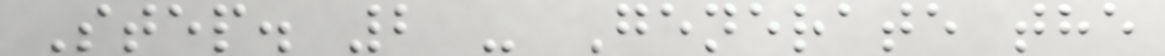Step. 2 - Generate the
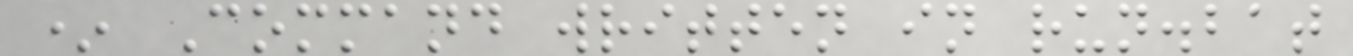* Command written in run.bat
